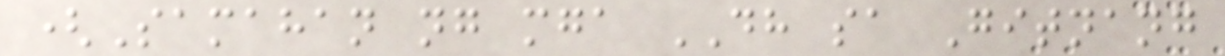(Samahan ng mga DH sa Gitnang
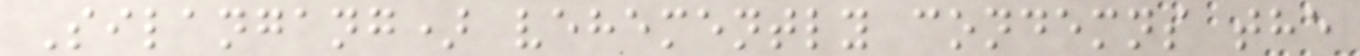Silangang) vehemently condemns the
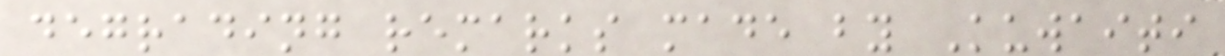degrading remarks made by Kuwaiti
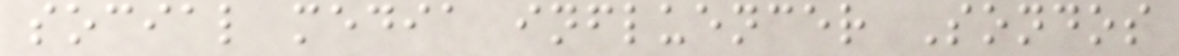social media influencer Sondos
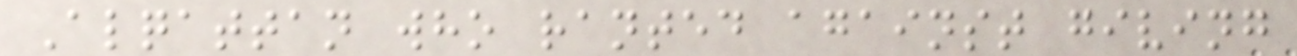Alqattan who ranted against giving
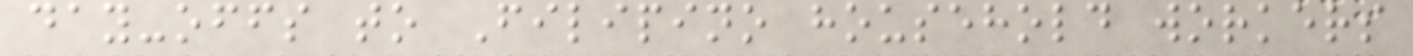day-offs to Filipino household workers
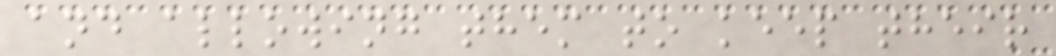and allowing them to keep their
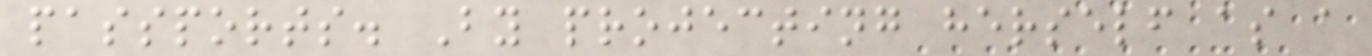passports. By projecting herself as a
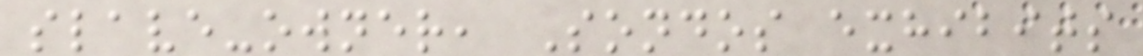slave-owner, Sondos exhibits
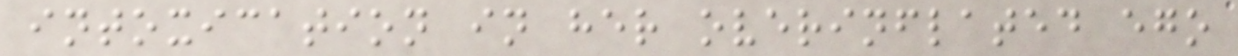intoxication in her overinflated ego
